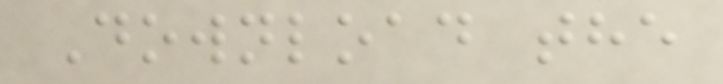Download the
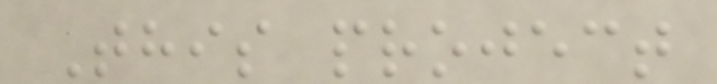This project
